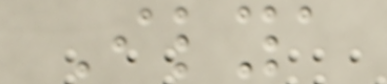Ilya
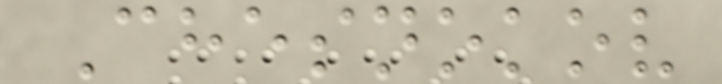Chesnokov
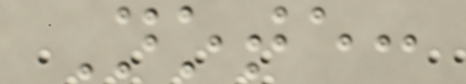Note:
